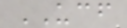UCF
